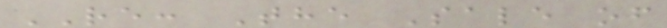RE: The Sale of
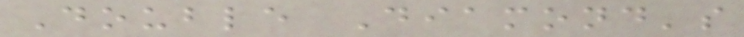Double Diamond's
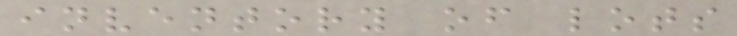inventory of lots
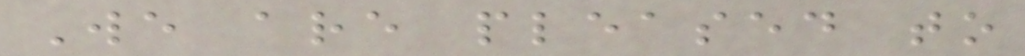We are pleased to
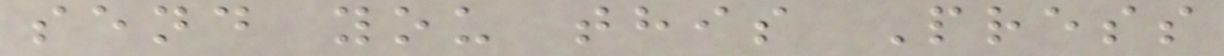send you this Press
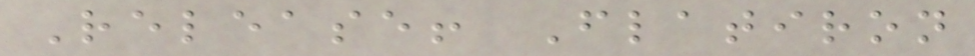Release! Flatiron
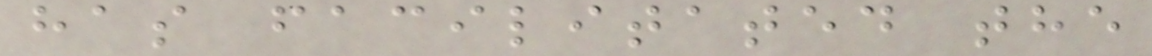has facilitated the
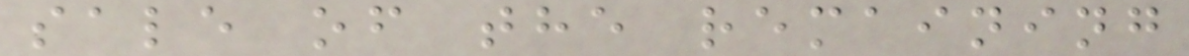sale of the remaining
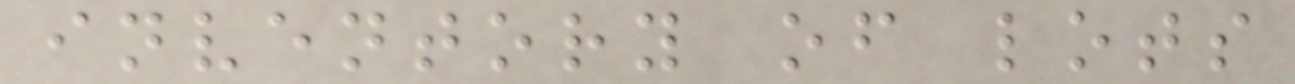inventory of lots
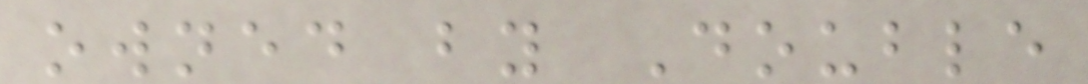owned by Double
